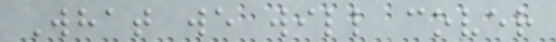What we will cover
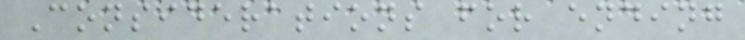Considerations for ending
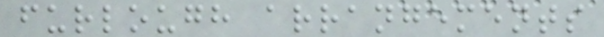furlough arrangements
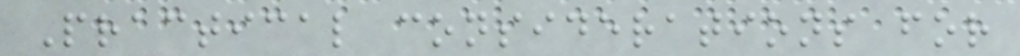Practical considerations for
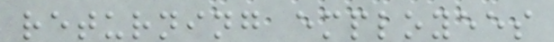returning employees
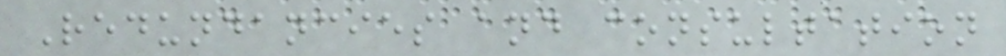Redundancies and consultation
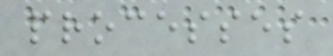processes
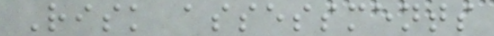Risk assessments
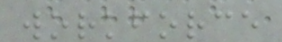workforce
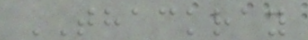THACKRAY
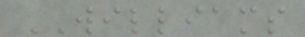WILLIAMS
